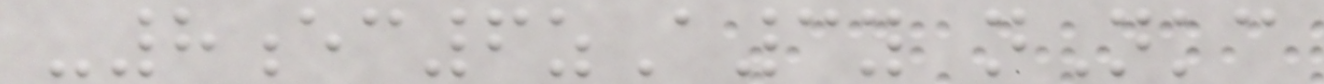-8ec6zA3y nNkc
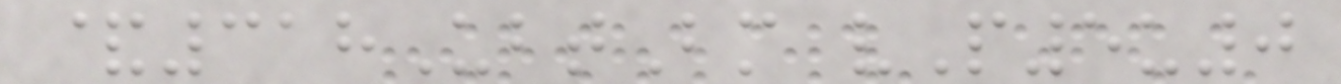&318UbtBm vP5u0
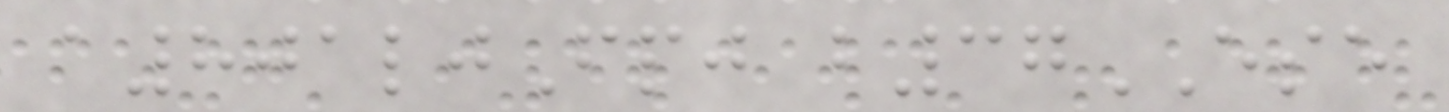a801ljFpj b37ESE
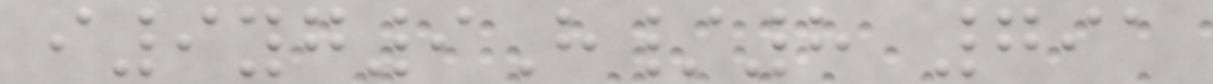i9yg9H/8 791
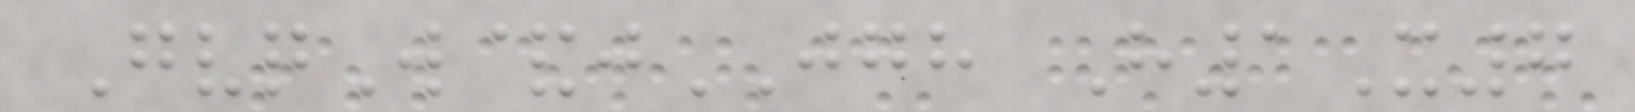GvqW&jJGH H1X7
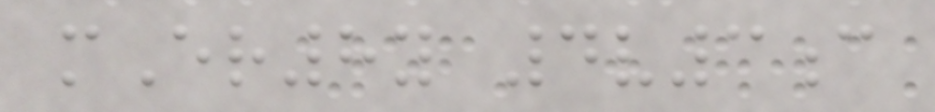mEr8y 4v3c
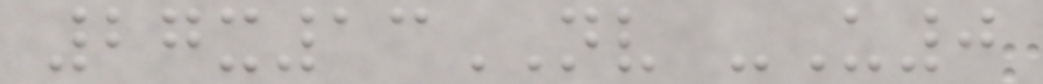27x13NV -U0
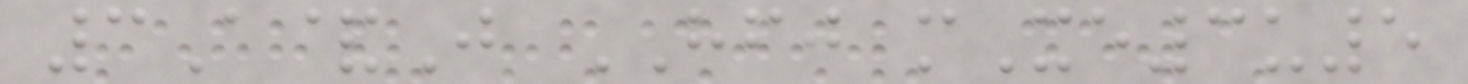3A&J HFJ mXe3u5
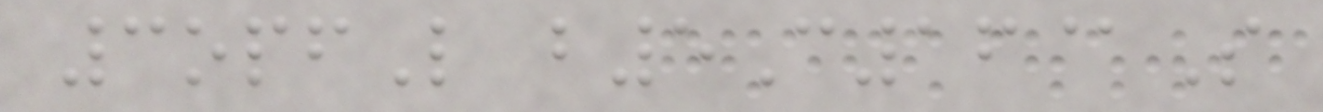3opfL b5C16@S
